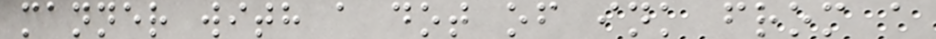manner with a dot of ink from a
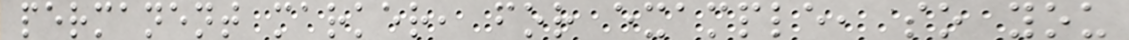permanent marker, for example, so you
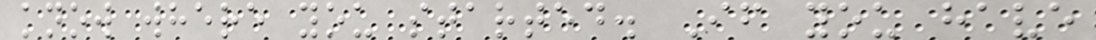know where you started. If you have
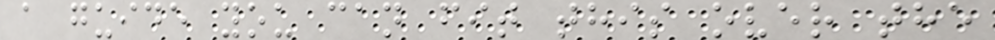a guide you can fit this over the
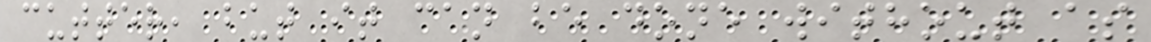cutter, but it can be done without as
